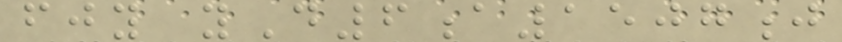fjy yD6a1507j
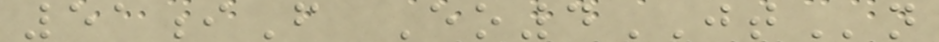51iF Eo4JTn
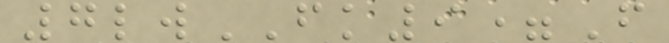7lwFK9=F
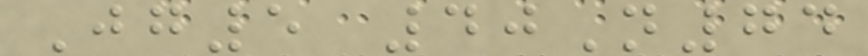Jg5 40N74
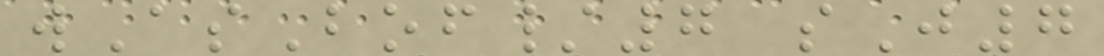wAsBof/7 sJ7
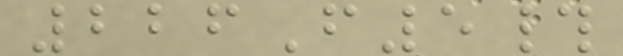226F5#
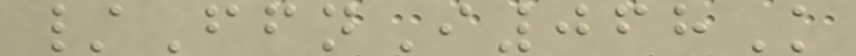/FfnI068K
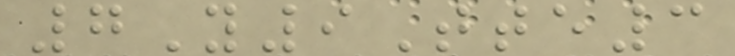7Y9Tte3
